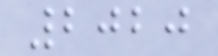2020
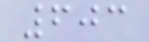603
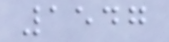1547
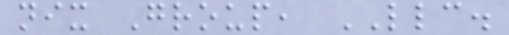nix Group, LLC.
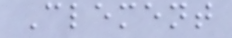Clement
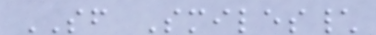SF Smiles\
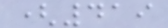(419
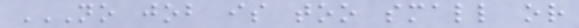NO JOB IS TOO SMALL OR
